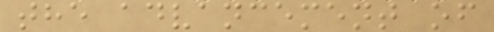the advancement of
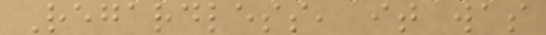Regardless, it was
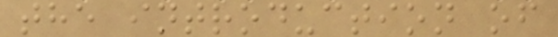the introduction of
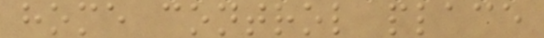home control place
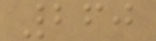260
